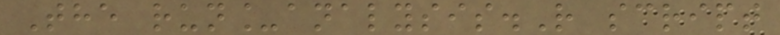The run_analysis.R script
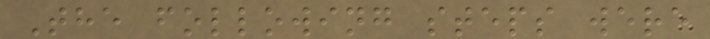The following steps were
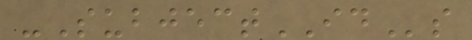-SubjectIDs
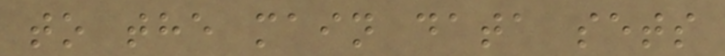to the main data sets
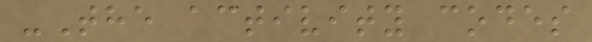-The activity codes
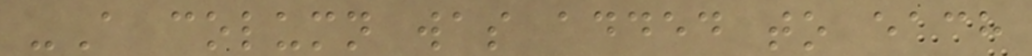-A column was added to each
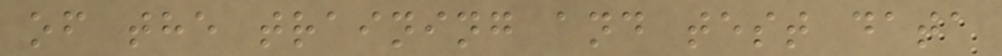of the training and test data
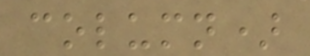column)
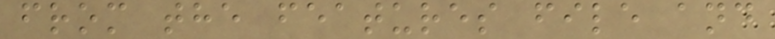from the features file and
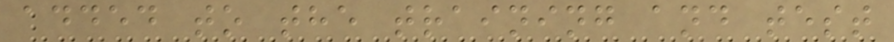added to the training and test
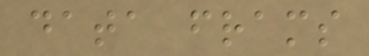data frams
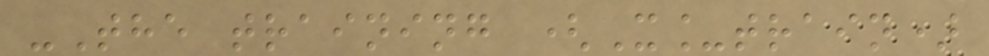-The training (X_train)
